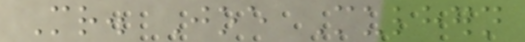Mr. Joe Mulhern
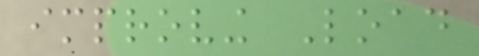improving Load
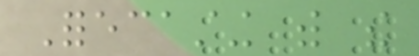Forecasting with the
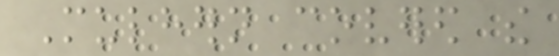Mulhern covered the
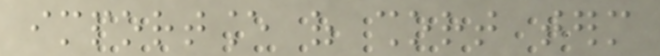importance of short term
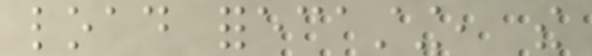load forecasting, the
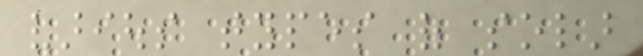various types of solar
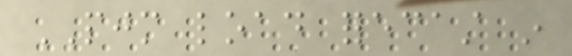PJM load forecast in
